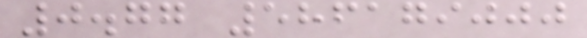0.77 586179000
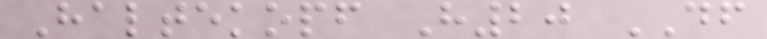Haltekopf H20 DF
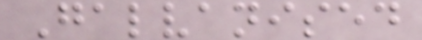Galvanised
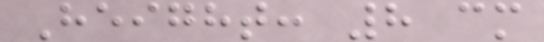Height: 8 cm
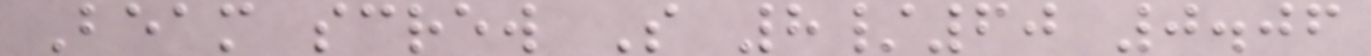Beam screw S 8/60 0.06
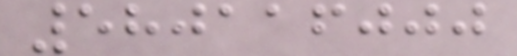580116000
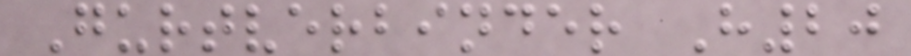Gurtverbinder H20
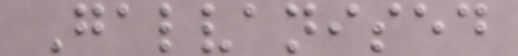Galvanised
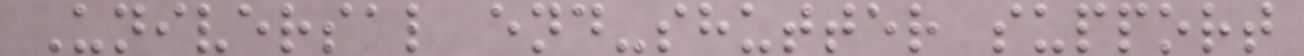Universal end-shutter support
